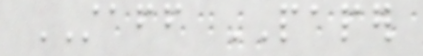STAFF PAPER
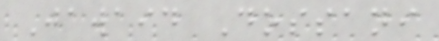Jawaid Dossani
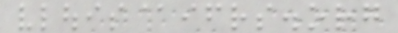vlouis@ifrs.org
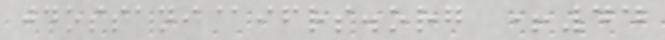jdossani@ifrs.org +44
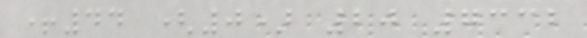+44 (0) 20 7332
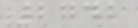2742
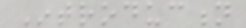Introduction
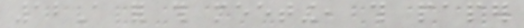12A for this meeting, this paper
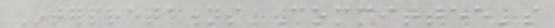Interpretations Committee's
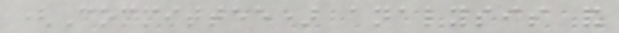(Committee) analysis and
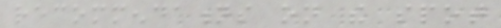recommendations on the spot
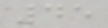45
